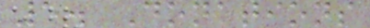5. Donations
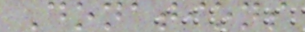Donations
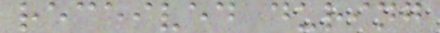received during
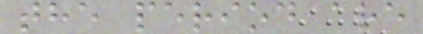the period are
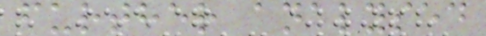further analysed
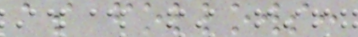as follows:
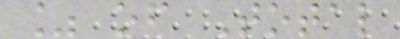% of Total
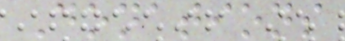Donations
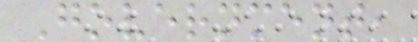Government,
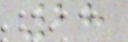28
